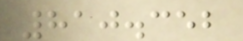810.352
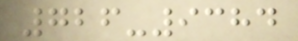726-9384
